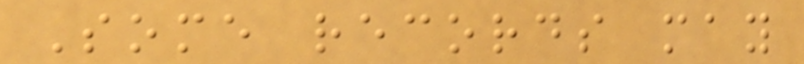Some records may
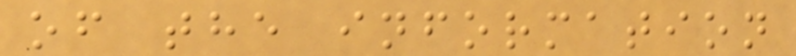of the information
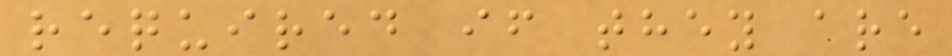required if they are
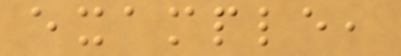example,
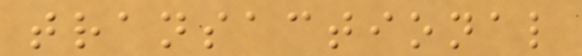transactional
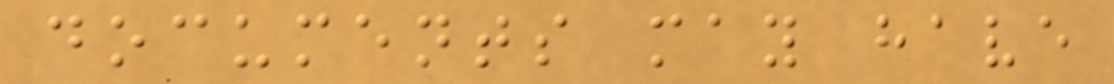documents may have
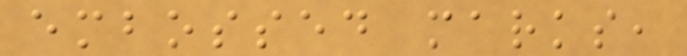embossed marks,
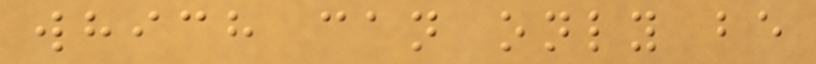which can only be
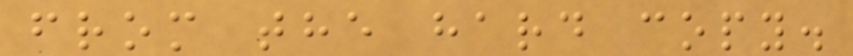from the hard copy.
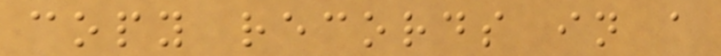copy records in a
